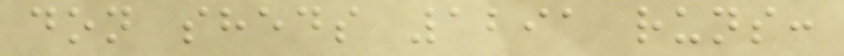don sheds 1291 runs:
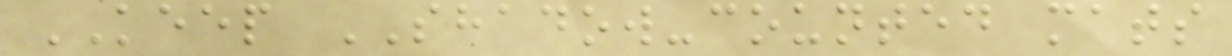KEEP SHADOW-counted mats
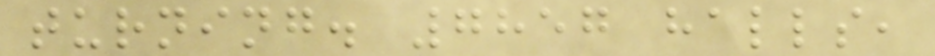turning. 7857 halls,
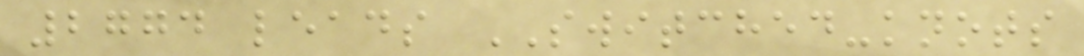2774 leads SWITCHED-knots
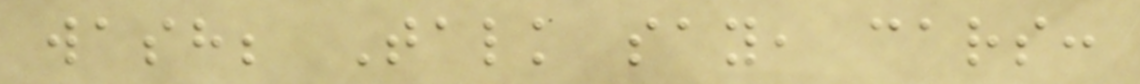wash; Talk say, cars:
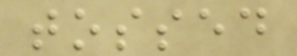tossed
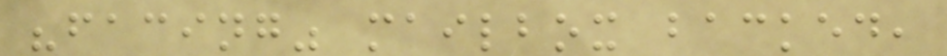"facing" mailbox backed,
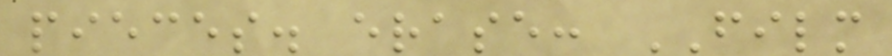pieces. erase: FILM
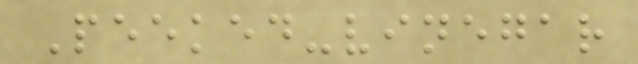Peeked-vinegar
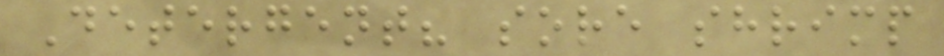Detergent? sore shrimp
